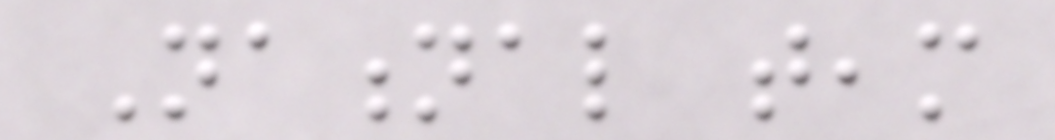National team
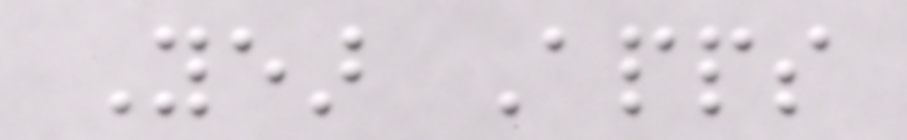Year Apps
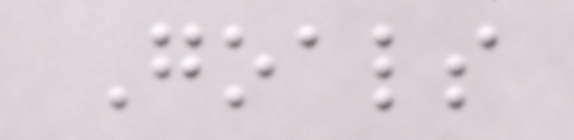Goals
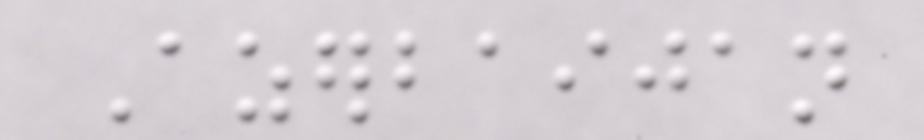Azerbaijan
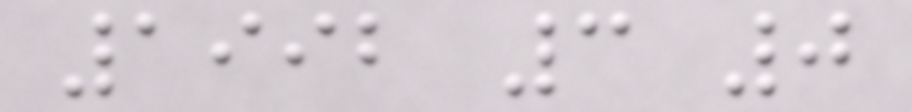1992 3 0
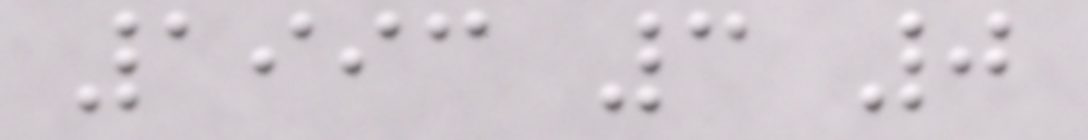1993 3 0
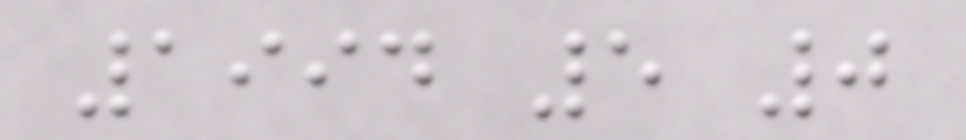1994 5 0
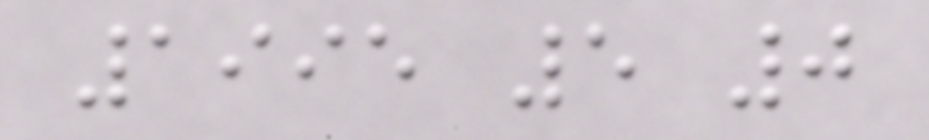1995 5 0
